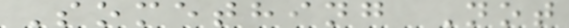Something Not
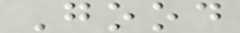Good
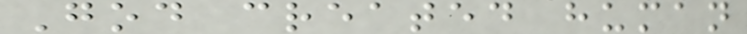God created human
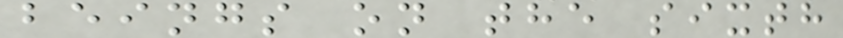beings on the sixth
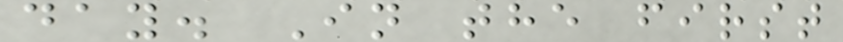day. In the first
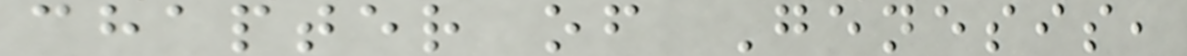chapter of Genesis,
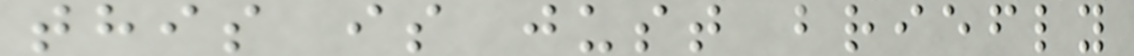this is just briefly
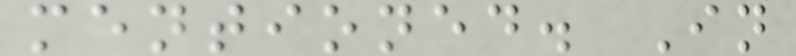mentioned. In
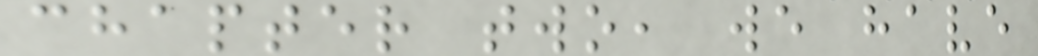chapter two, we have
